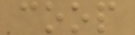coop
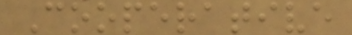Cooperative
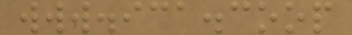www.ica.coop
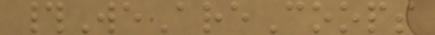#WeAreCoops
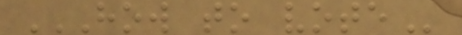HOW TO VOTE
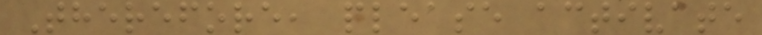Therefore, please activate
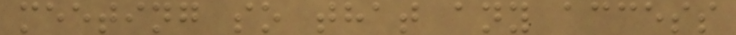meeting so that any access
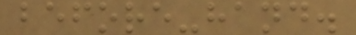before-hand.
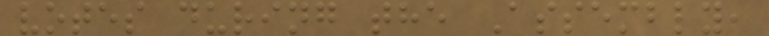votes during the Assembly,
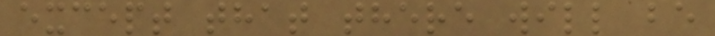except that there will be
